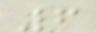6
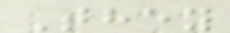They
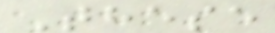These
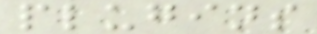plugins
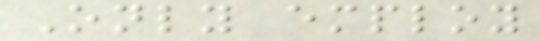Only employ
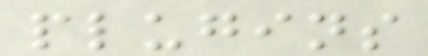plugins
